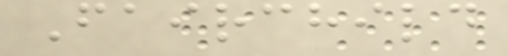Fairchild
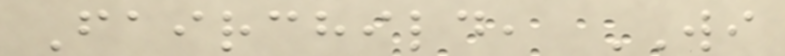Fairchild, WI
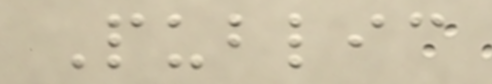Public
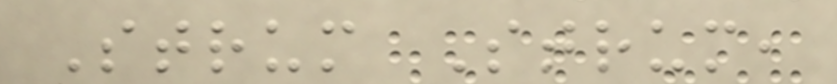Strum Strum,
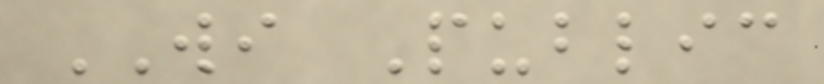WI Public
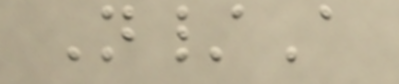N/A
